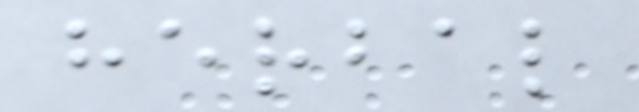herbal
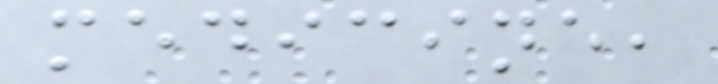medicine,
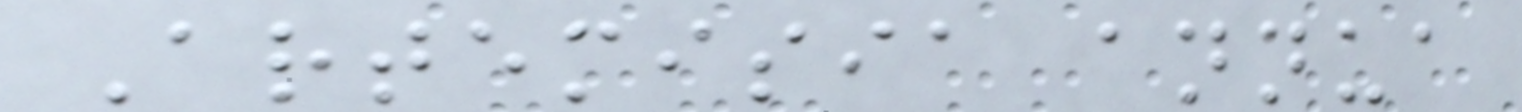Artemisia annua
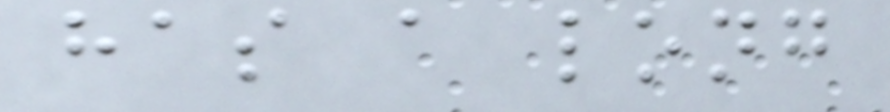has a long
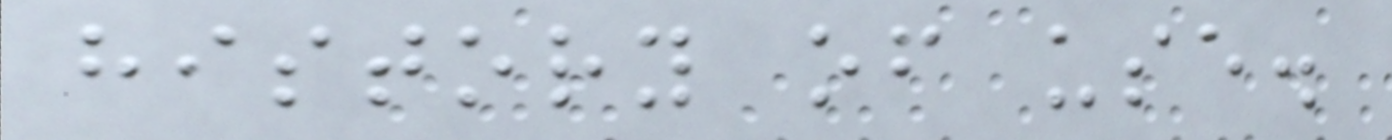history of use.
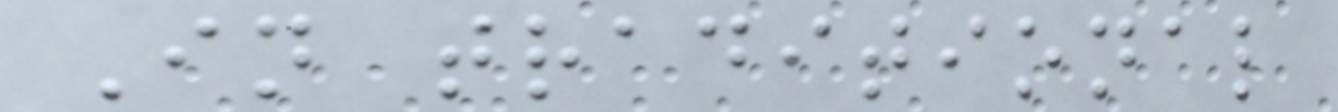In traditional
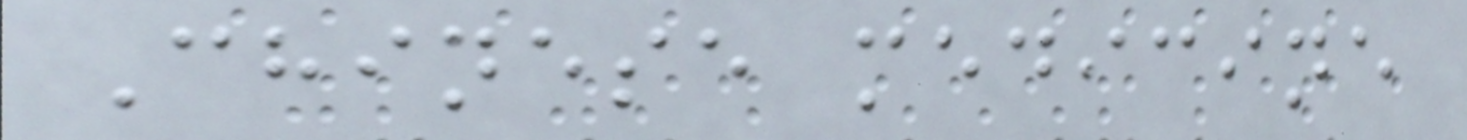Chinese medicine
